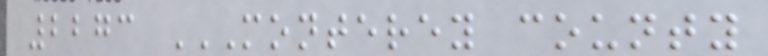2273 MONTEREY COUNTY
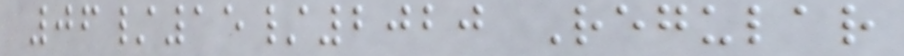06/15/2020 Regular
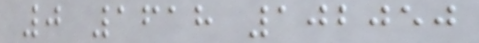0 1618 102050
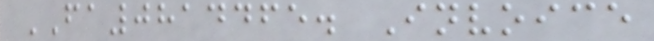FA0814465. Invoice
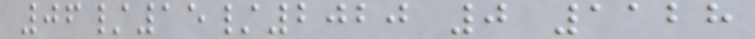06/15/2020 0 1128
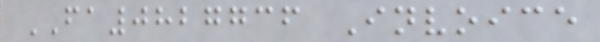FA0827736 Invoice
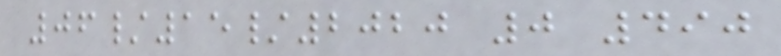06/15/2020 0 490
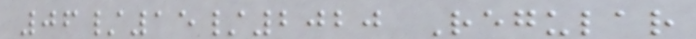06/15/2020 Regular
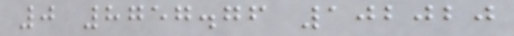0 8757.76 102020
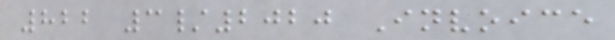822 3/2020 Invoice
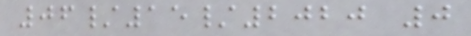06/15/2020 0
